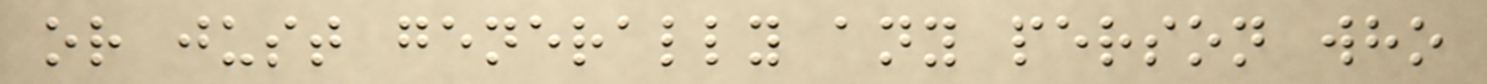or just generally any person who
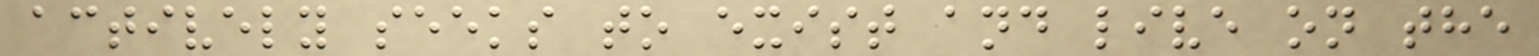actively seeks to exist and live on the
